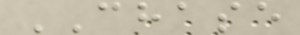CHASE
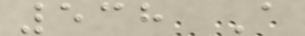538 A
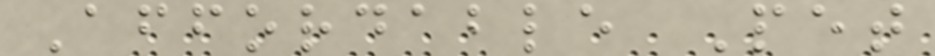Affordable Pet
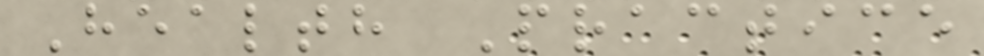Health Practice
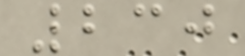230
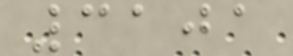3101
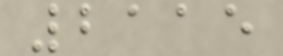2115
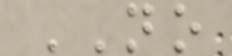NO
